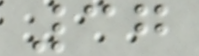37
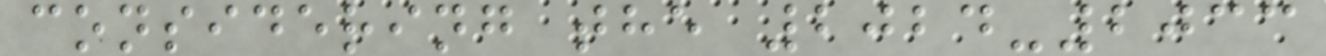considering the 2024-2033
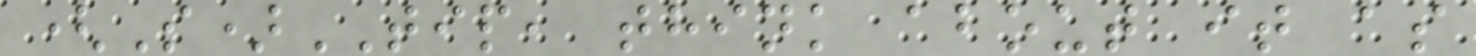(S)TIP, think about it as
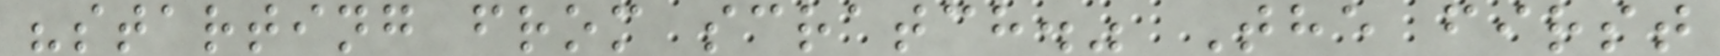"starting from scratch." The first
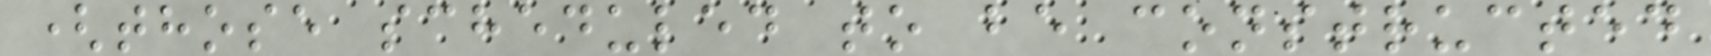(those scheduled to be constructed
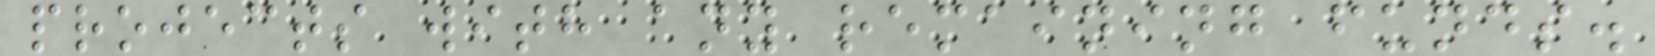projects with any remaining funds.
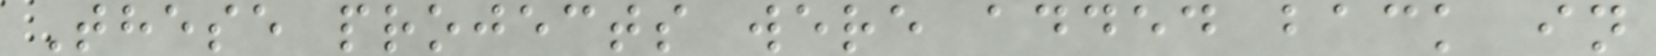These projects were added back in
